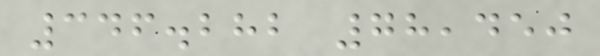346.282 78,450
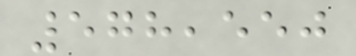578,550
